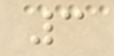3
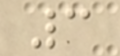3
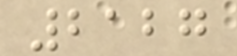2127
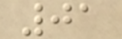01
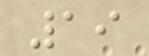19
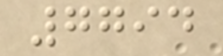7794
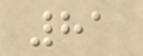81
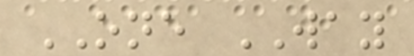ONE WAY
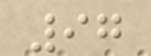97
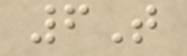6T
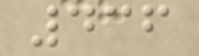436
